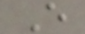E
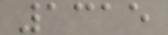1315
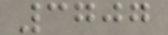3707
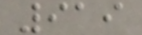919
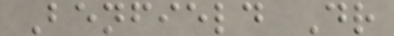Benfield Dr
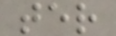ter
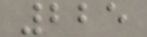225
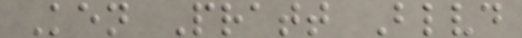Ken Pratt Blvd
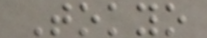Tokyo
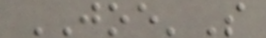JOE'S
